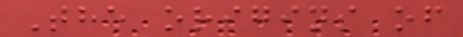The origins of
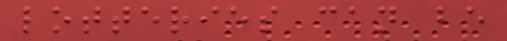lotteries can be
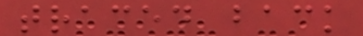traced back
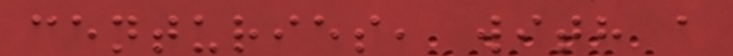centuries, with a
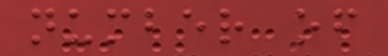number of
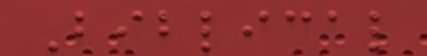Biblical
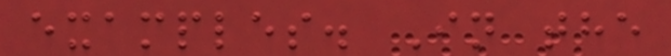examples. In the
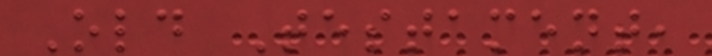Old Testament,
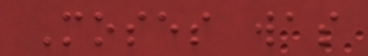Moses was
